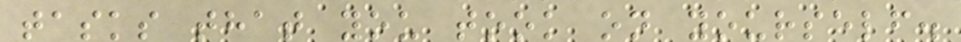tasks that you took on yourself.
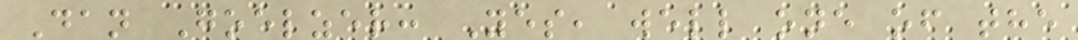Dan Goelzer: Yes, well one of the
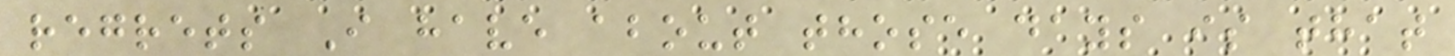regrets I have about those days is that
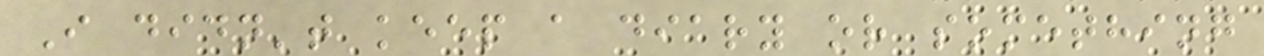I didn't keep a diary or something
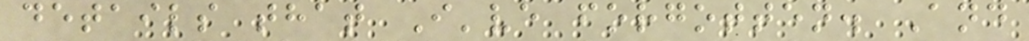details that I've forgotten. And
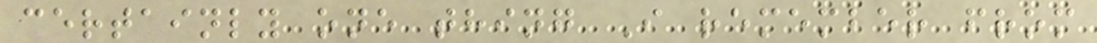certainly one thing I remember from
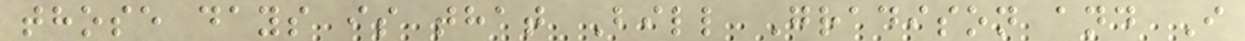those days is that Bill Gradison and I
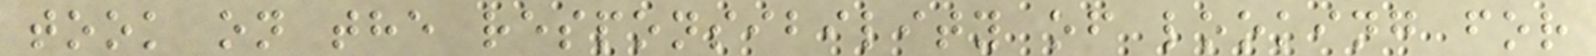took on the responsibility of looking for
